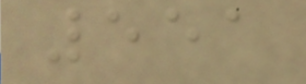551
